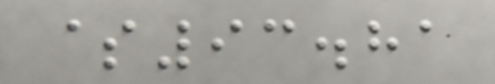$93.81
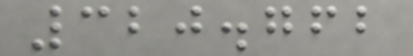320.762
